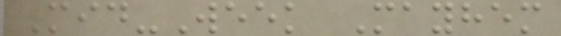Mid-Week Mayhem
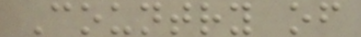Country of
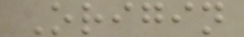Origin
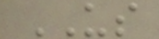US
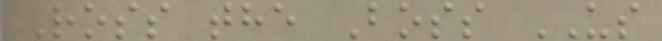Ross the Boss US
